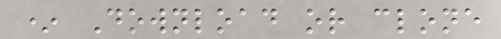* Download or clone
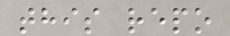this repo
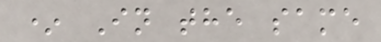* In the same
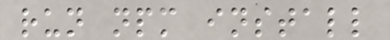run npm install
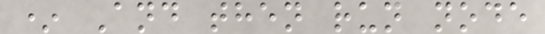* And then run node
